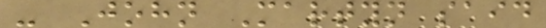- John Martyn said
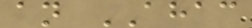an AHAC
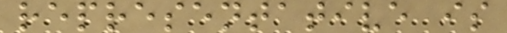representative is
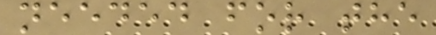needed for the
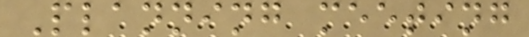Planning meeting
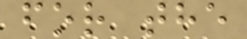for the
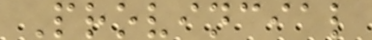Provincial
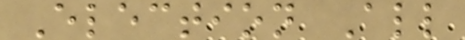Election All
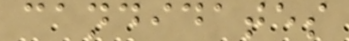candidates
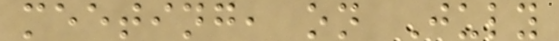meeting, on July
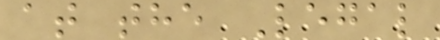at the Legal
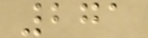271
